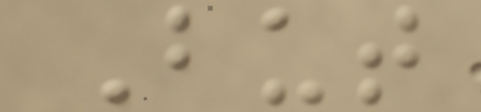But
